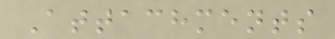Attachments
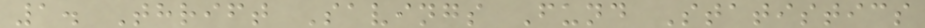1. Thrift Savings Fund Statistics
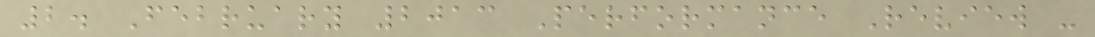2. February 2013 Performance Review -
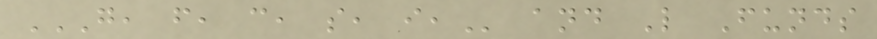G, F, C, S, I, and L Funds
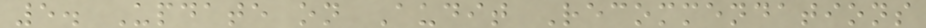5. Update on Audit Recommendations
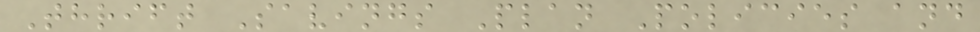Thrift Savings Plan Policies and
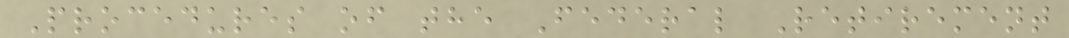Procedures of the Federal Retirement
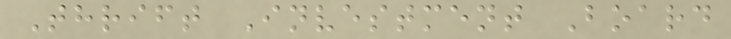Thrift Investment Board
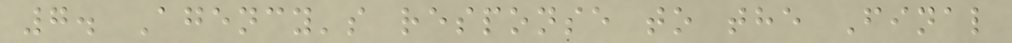7. Agency's response to the Final
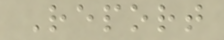Report
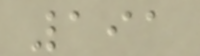191
